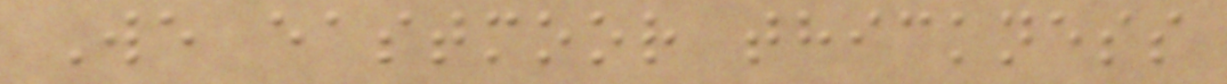We eastmoor thickness
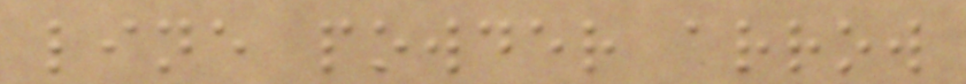line powder arrow
